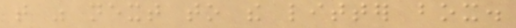that was next to the litter box.
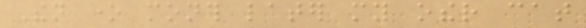Then one month later my other cat
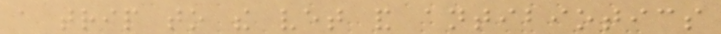a trip to the vet and antibiotics
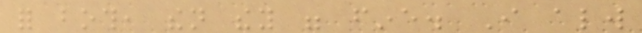for both, then they were fine. I always
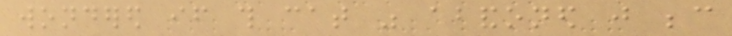wondered if this cat was abandoned just because
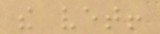the vet!
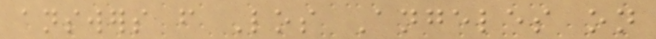answers from Los Angeles on
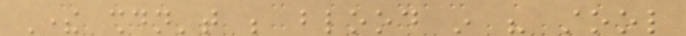There shouldn't be blood in his stool
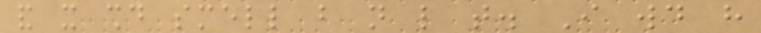and it should smell but not like that. I would have
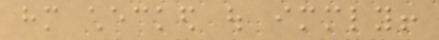him checked out immediately!
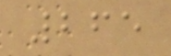265
